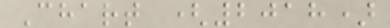Chart (2018)
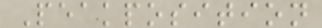Peakposition
